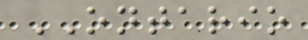ONTARIO
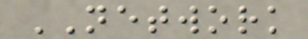NETWORK
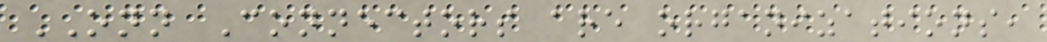ONN Connectors are organizations,
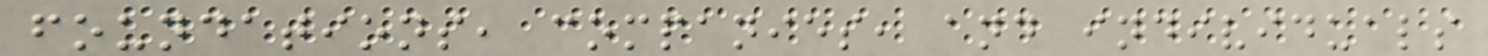foundations, companies, and individuals
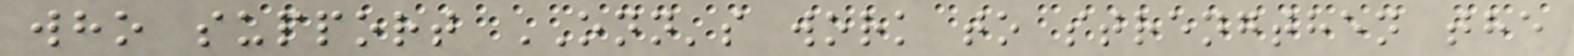who support ONN's work to strengthen the
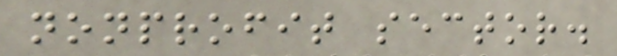nonprofit sector.
